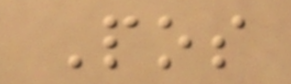Pos
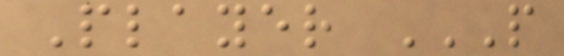Player P
